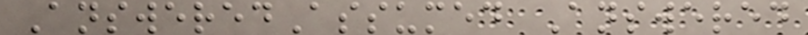AnsweredAssumed Answered
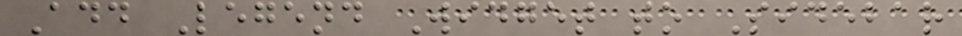Add Legend Widget to Sidebar
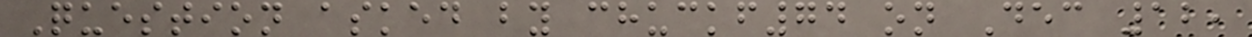Question asked by chuckf74 on Dec 12,
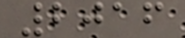2016
